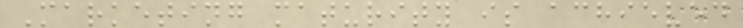Marketing maturity is achieved
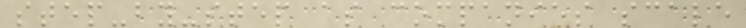step-by-step as companies scale
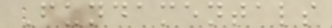Fundamentals
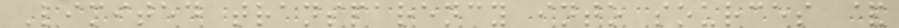Limited transparency into sources &
